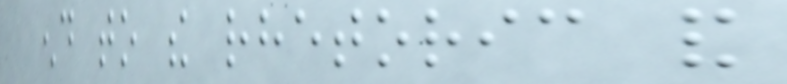end to the rhetoric and
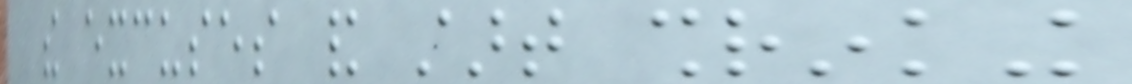the excuses and start shrinking
